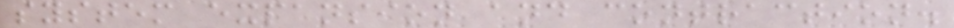system expansion and contraction.
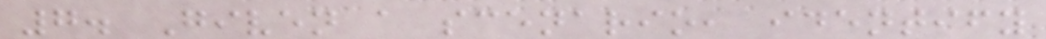7. Given a scenario, identify
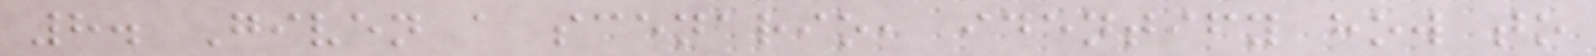8. Given a scenario, identify how to
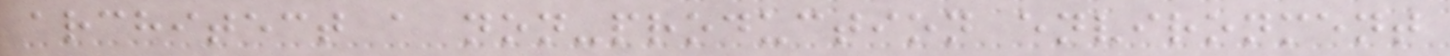architect a non-production environment
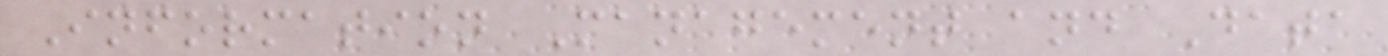Information Management and Data
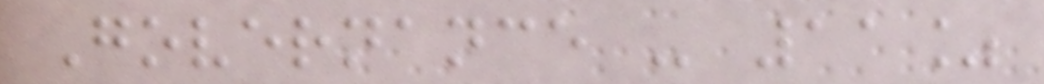Governance - 11%
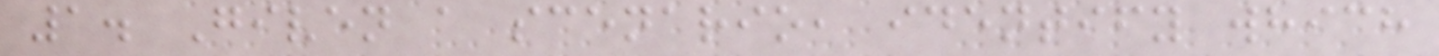1. Given a scenario, identify which
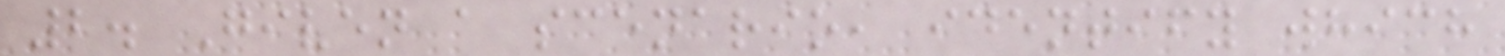2. Given a scenario, identify which
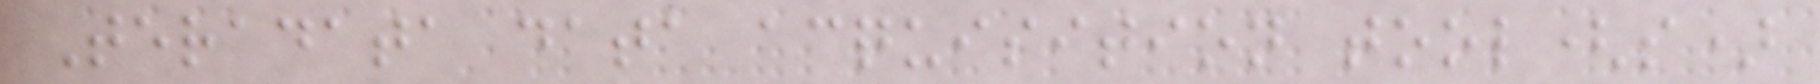Teradata data acquisition tool(s)
